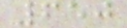650
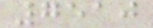7510
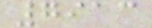7913
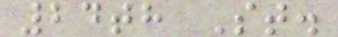24th St.
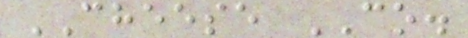CHEESE CO.
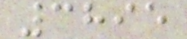3895
